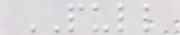PULL
